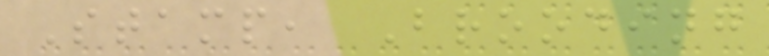Stamp, Brooding
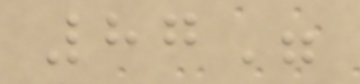87"
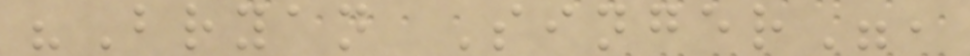"Bryan Singer",
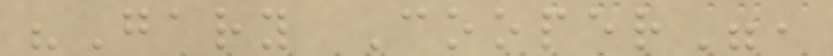"Gary Cooper",
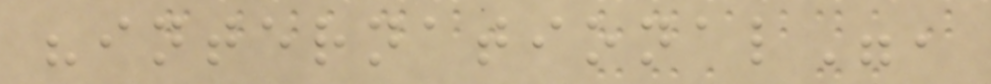"international",
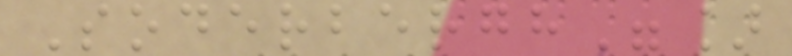Soderbergh"]
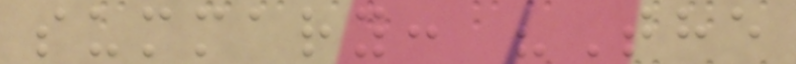summary: "The
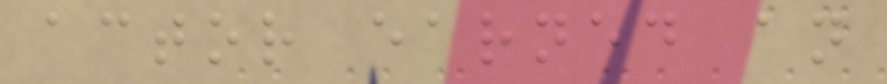actor earned an
